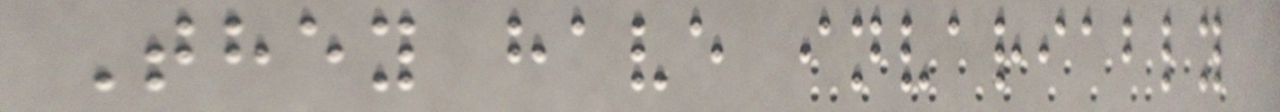They have invariably
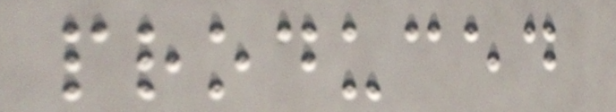produced
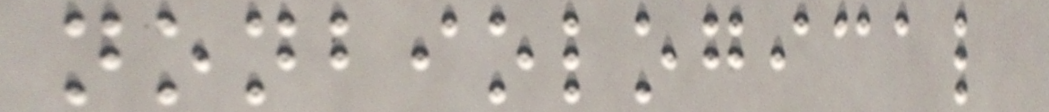nonbiological
